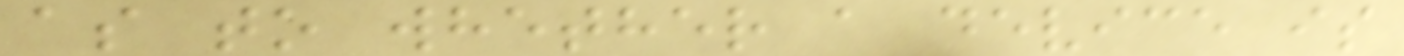as to whether a device is
